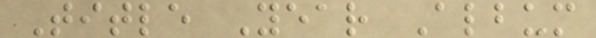Title Year Album
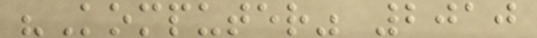"Komputer" 2010
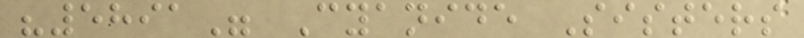"5891" Cyanide Sisters
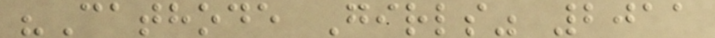"Cathode Girls" 2011
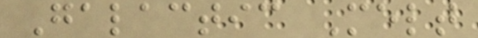Galactic Melt
